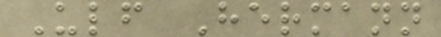Ulf Hermann
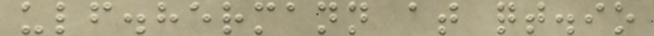ulf.hermann at qt.io
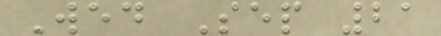Wed Sep 21
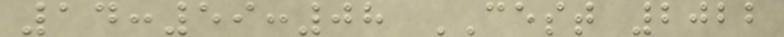14:59:08 CEST 2022
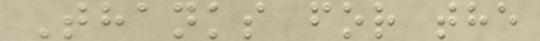Thanks for the
